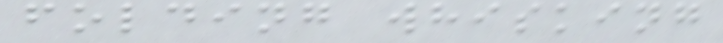folding whisking
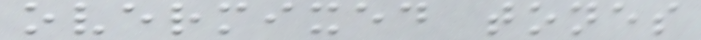overmixed tones
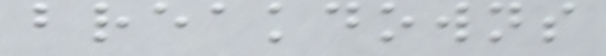breakdowns
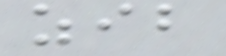zib
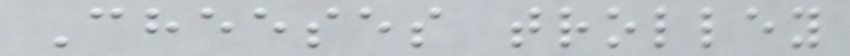Cheeses trolley
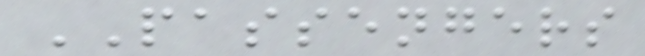PASSENGERS
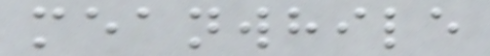meanwhile
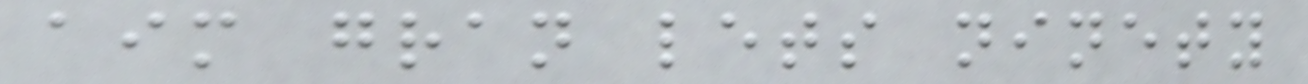aim gran lets ninety
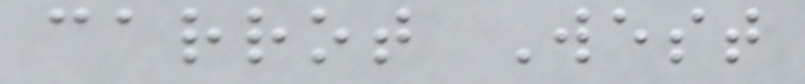carrot West
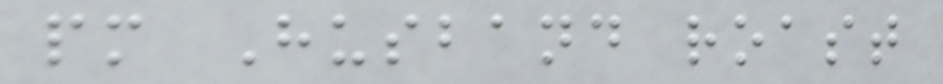pm Husband roast
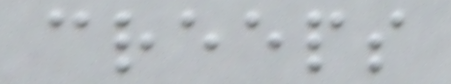creeps
